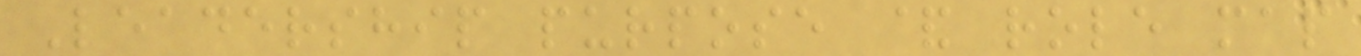Leadership purpose & role map
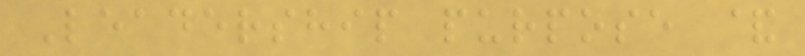Leadership purpose &
